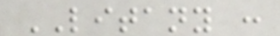LITANY :
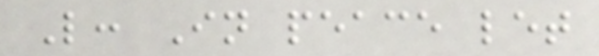L: In peace let
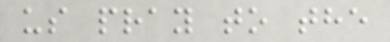us pray to the
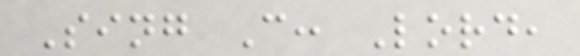Sing C: Lord,
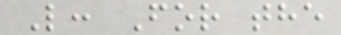L: For the
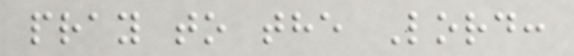pray to the Lord:
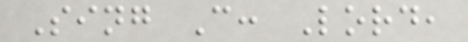Sing C: Lord,
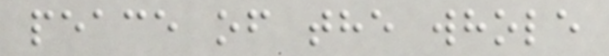peace of the whole
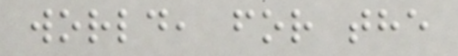world, for the
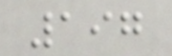197
